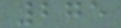275
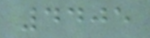4405
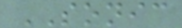SONIC
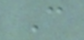C
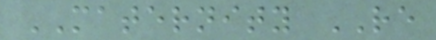MATERNITY RE
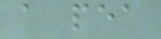a pea
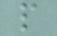p
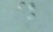d
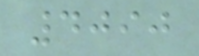4090
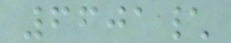6601\
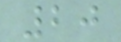20
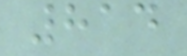814
